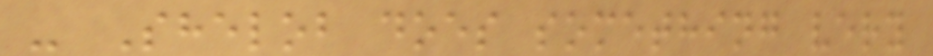- Shelob does something very
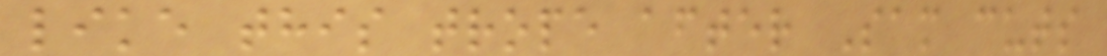like this trope after Sam cuts
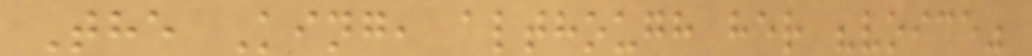The King, although her "voice"
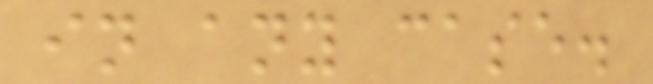in any case.
